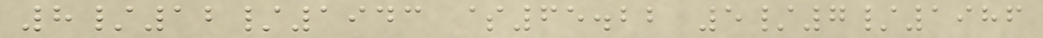8/12/1943 $65.22 5/7/1986
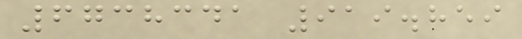6738341 919.859
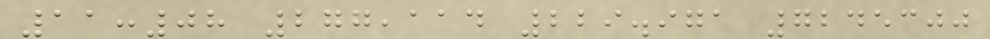11:08 277,114 229.971 7245300
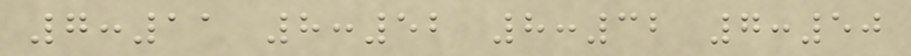7:11 8:52 8:32 7:50
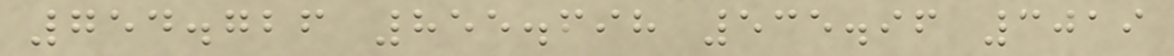754.726 855.698 535.96 3019
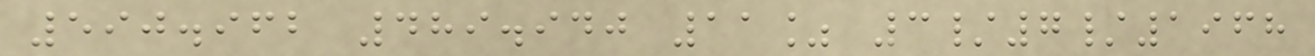590.962 489.940 11% 3/7/1968
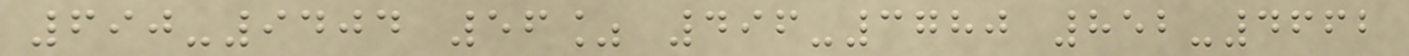690-9404 56% 496-3780 852-4662
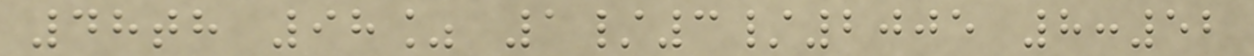48th 98% 1/3/2005 8:52
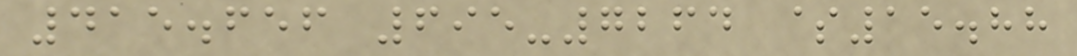415.656 695-7264 $15.88
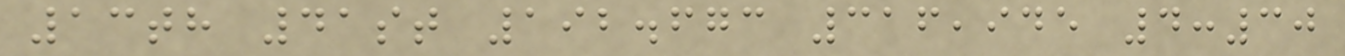13th 41st 192.673 316,945 4:30
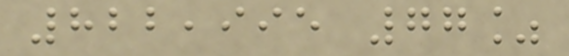822,995 77%
